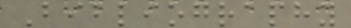Bibliography
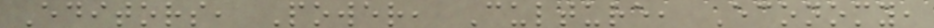Editors, Power, Culture, Economy,
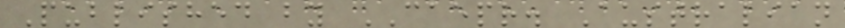Published by CAEPR. Australian
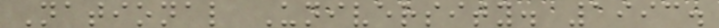National University. 1993.
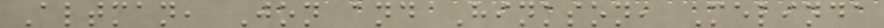Altman, Jon and Hinkson, Melinda
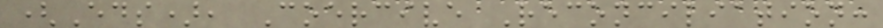(Eds), Coercive Reconciliation:
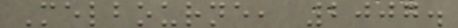Melbourne, 2007.
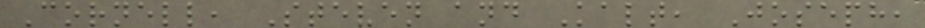Cornell, Steven and Kalt, Joseph,
